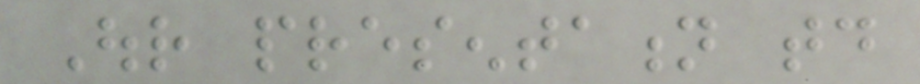Our presentation today
